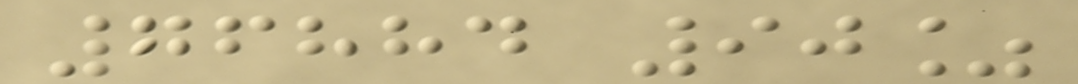76884 90%
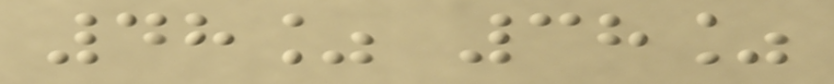48% 38%
